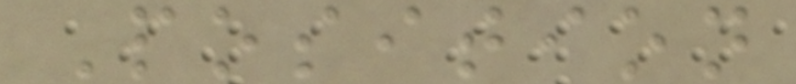Position
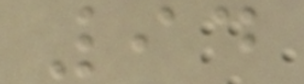94
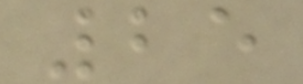25
